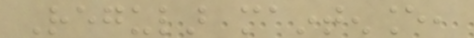Regular maintenance,
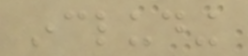including
